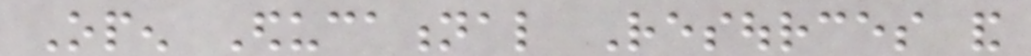Open Educational Resources and
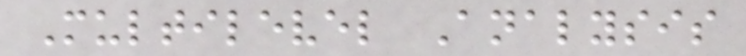Multilevel Analysis
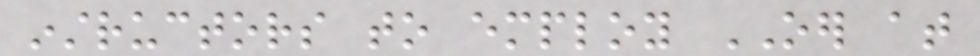instructors to employ OER at
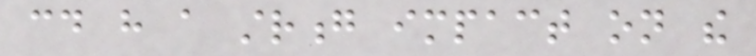could have a strong impact on the
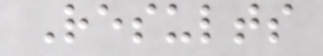Results
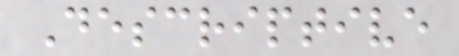Descriptive
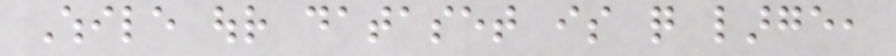While our dataset is quite large,
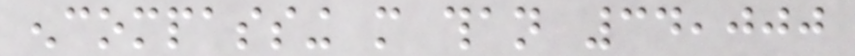encompassing more than 34,000
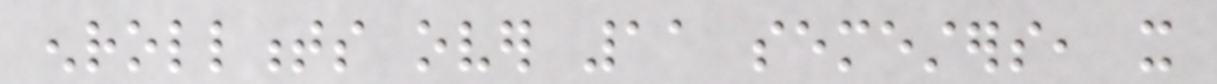enrollments over 11 semesters, it
